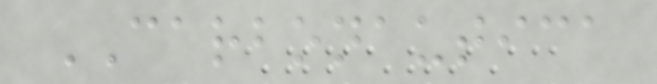CARBONAUTICA
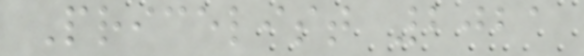Pricelist 2021
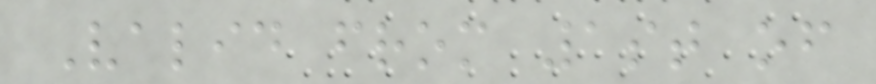Valid from 1st of
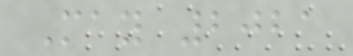May 2021
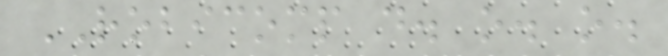ROBICOMP d. o. o.
